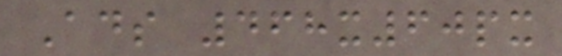Ads 468x60px
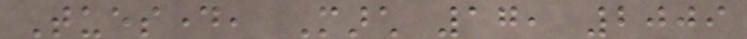Tuesday, March 17, 2009
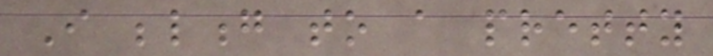I belong to a pretty
